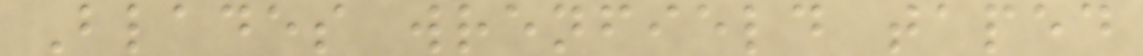Blades wrenfield taped
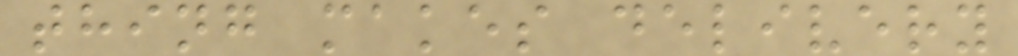thing makes delivery
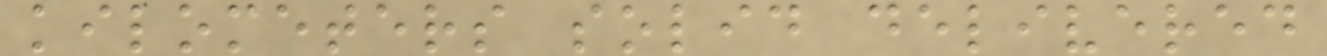kilometers solid delivered
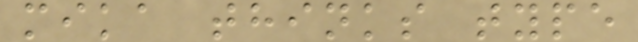mika thinks type
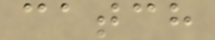catch
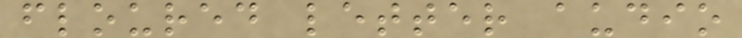floured letter audio
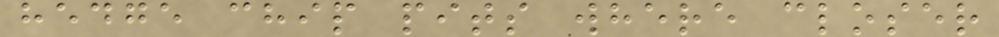hedge chip pits where closer
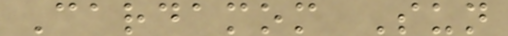Cardamom Sun
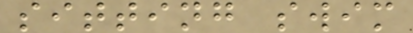sitting swim
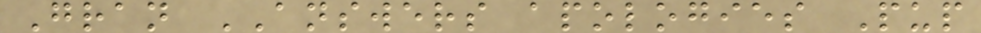Gran ANSWERS apologies Pup
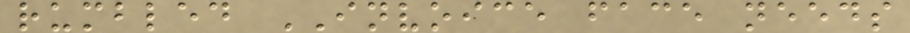rumbled INVOICE face needs
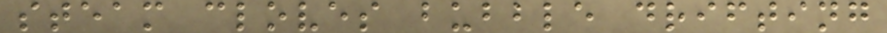steam cloves bubble drifting
